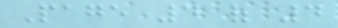Page 4 of 4
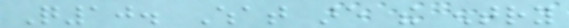Q10. What are the entry
